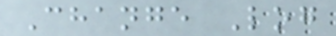Change Log
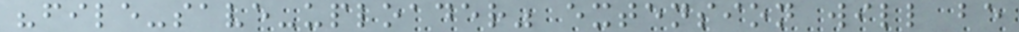"file-save-uploader" extension will be
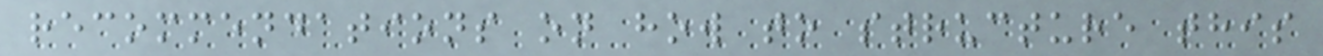recommendations on how to structure this
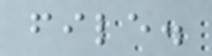file.
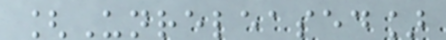[Unreleased]
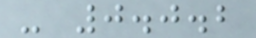- 0.0.2
